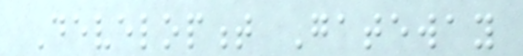Development Gateway
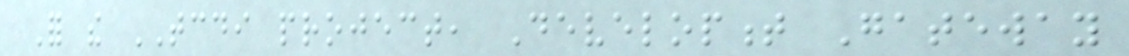For the TCDI project, Development Gateway
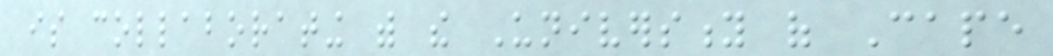is collaborating with the University of Cape
